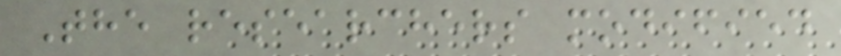The researchers modified
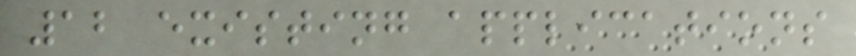12 existing applications
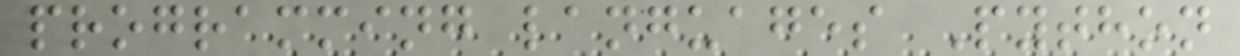programming languages Python
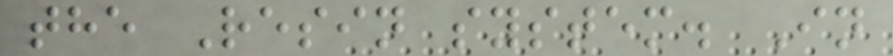the Resin system. In
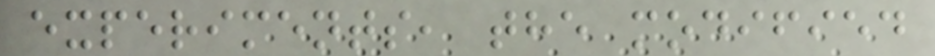experiments, the modified
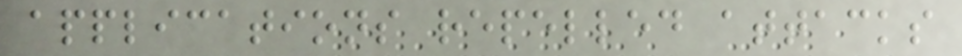applications repelled attacks
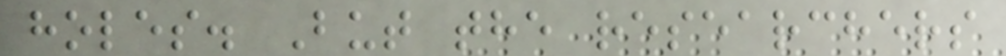holes. But the researchers
